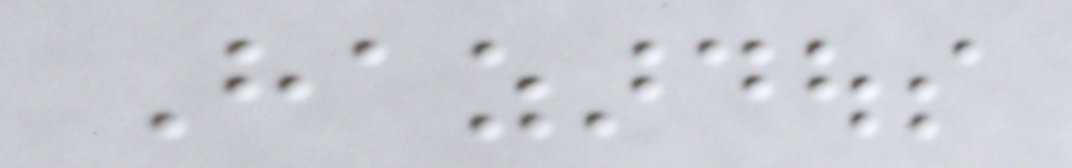Hazardous
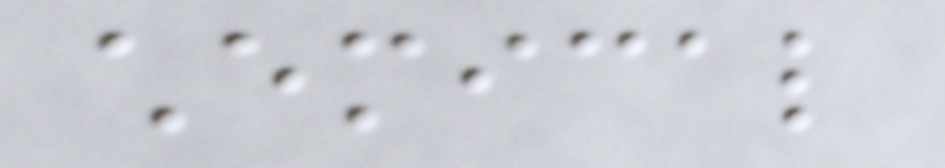chemical
